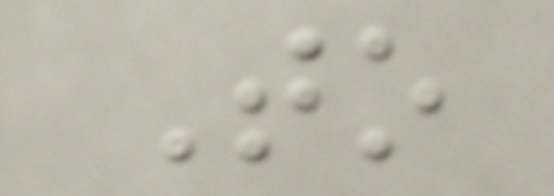To
